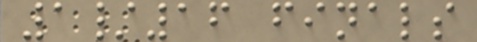1/16 finals
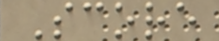Score
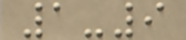1-9
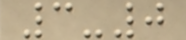3-0
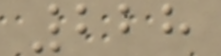228
